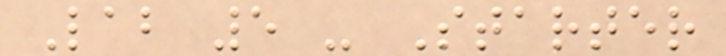Lab 5 - Starter
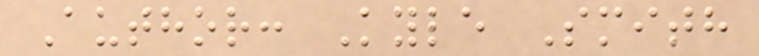Author: Kyle Smith
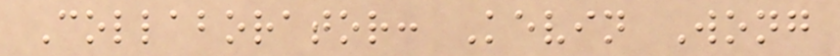Collaborator: Kevin Wong
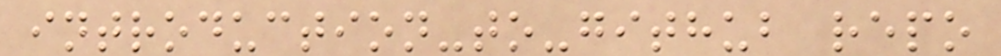introduction-to-github repo
